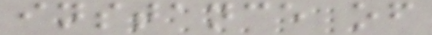instance of
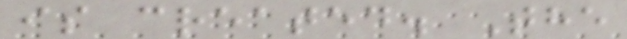is created. The
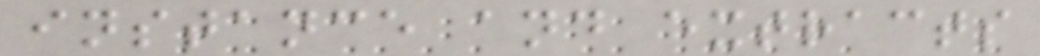instance and extracts
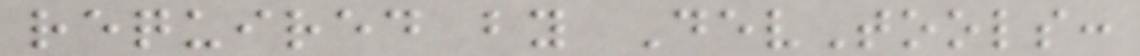required by DevTools:
